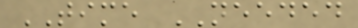TIME NEEDED
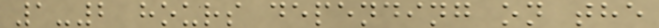1-2 hours depending on the
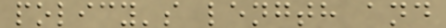policy's length and
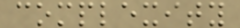complexity
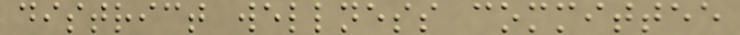district wellness committee
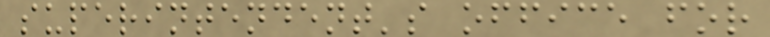superintendent's office for
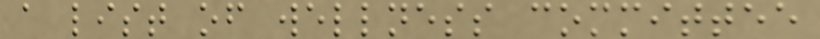a list of wellness committee
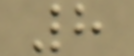8
